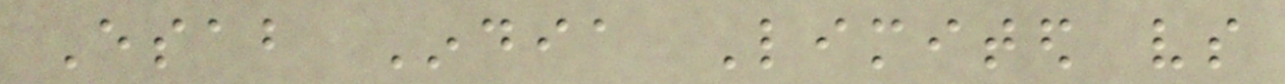Esab India Limited vs
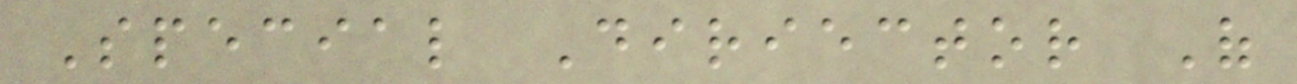Special Diriector Of
